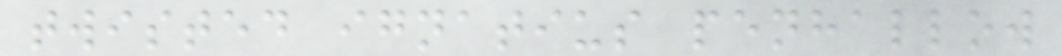twisted ignatius penhallow
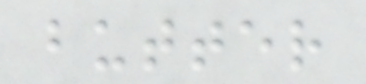butter
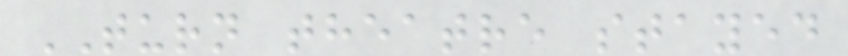TURN theatre stayed
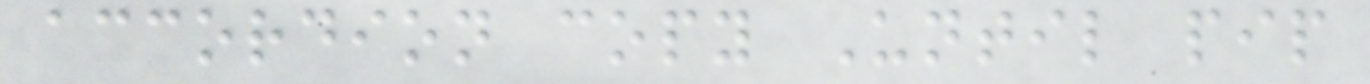accordion copy Until pip
